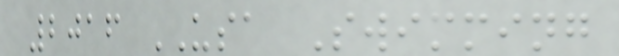2016 USA Swimming
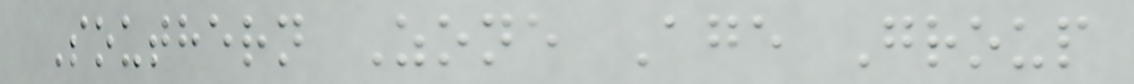Southern Zone Age Group
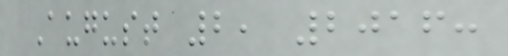August 2, 2016:
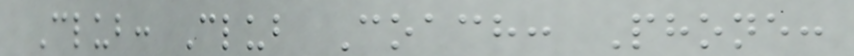Club: Club Coach: Phone:
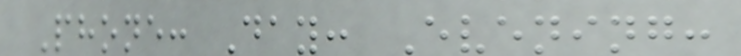Phone: Day: Evening:
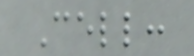Cell:
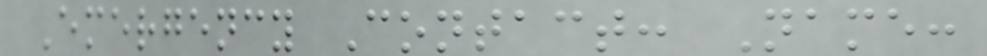Emergency Contact: Name:
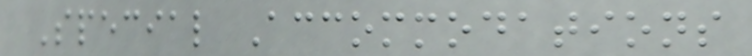Special Accommodations
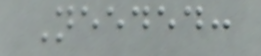Needed:
